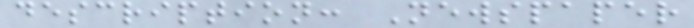description: Newspaper
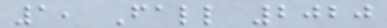1, Fall 2020
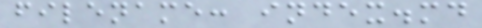filename: index.md
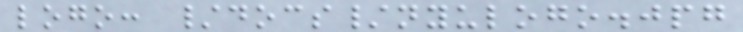logo: /docs/nyulogo.jpg
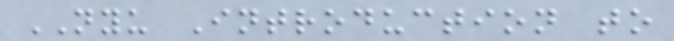NYU Introduction to
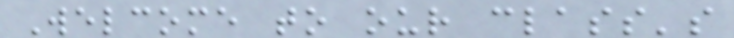Welcome to our class's
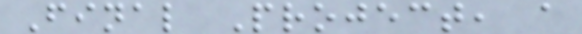Final Project, a
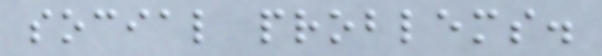social problems.
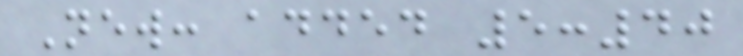New: added 5:40
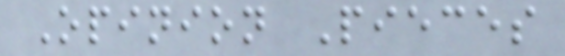Opinion Pieces
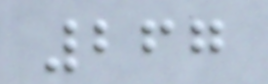267
